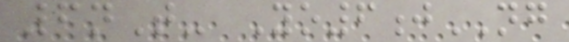6nT- Yo6jNG
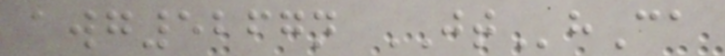awg5267n JThCa
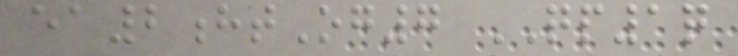ea2htOg7 QP1q
